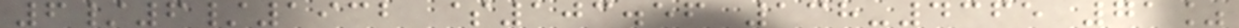6/6/1932 $103.56 138-4365 71%
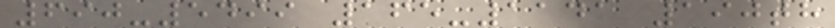690-5499 165-1141 190th
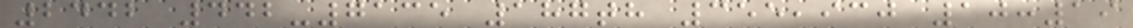2442 442-7135 187th 355,930 10:19
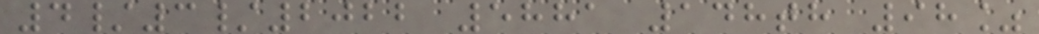4/3/2022 5881 148th 98%
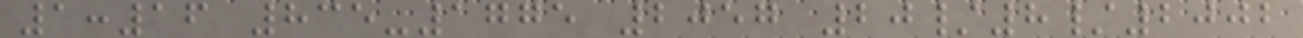1:16 835-1775 2057 20/8/2002
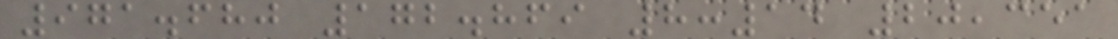971.680 172.869 8:14 20,351
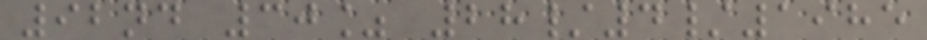92nd 30% 28/4/1985
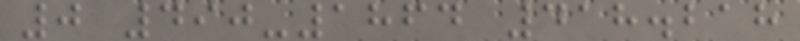0 490-1864 418.218
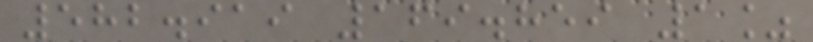582.919 169.859 1%
